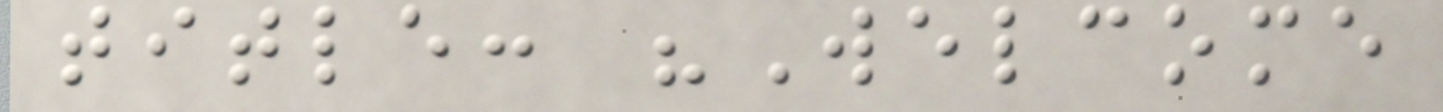title: "Welcome
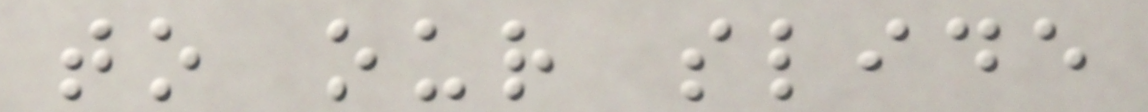to our slide
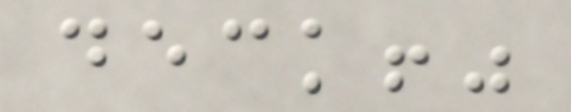deck!"
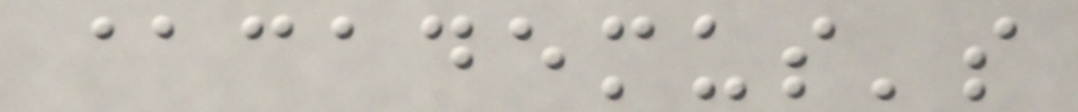@cademus's
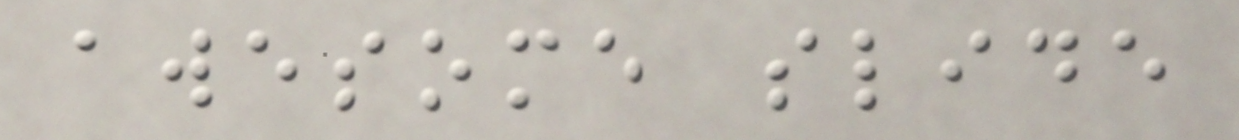awesome slide
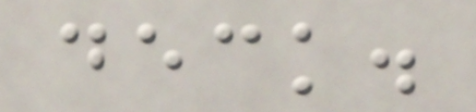deck.
